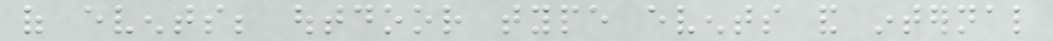of events; outdoor type events and internal
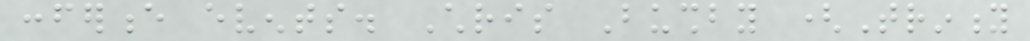conference events. Chris Bushby (Trinity
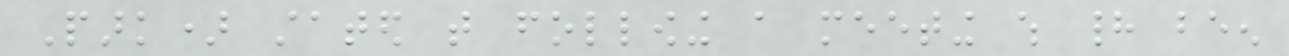Park) stated that following a meeting which had been
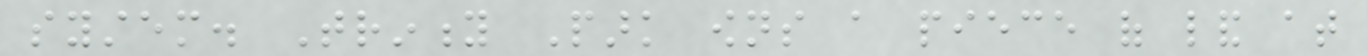system. Trinity Park owns a piece of land at
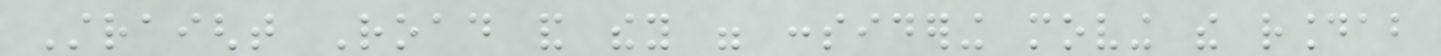Straight Road and they were considering moving the roundabout
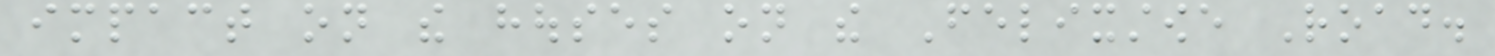impact on the houses on the Felixstowe Road.
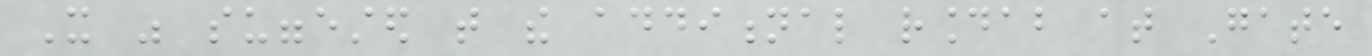It was suggested that the additional roundabout at Gate
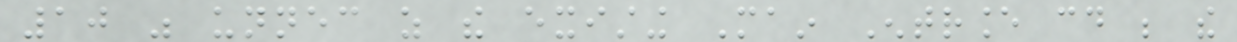10 was unnecessary as the existing Main Entrance could be the
